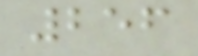256
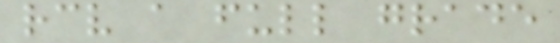receive a full grade
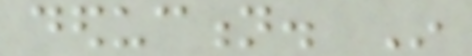deduction. In
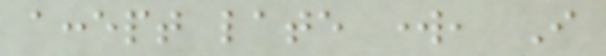accept late work, I
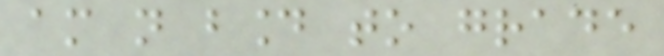am not bound to grade
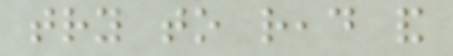try to read and
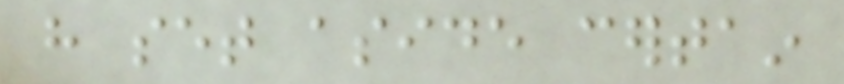have set aside certain
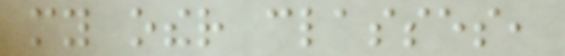my other classes,
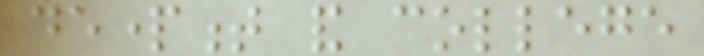department and college
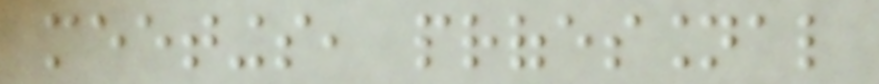meetings, professional
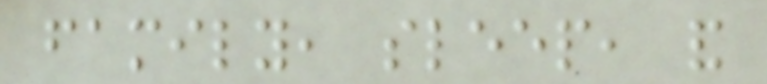family, sleep, and
